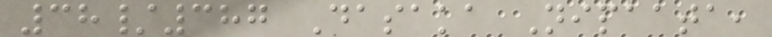38/387 Dasaka Nipaata,
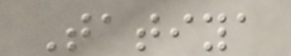Tatiya
